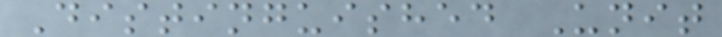Distinguished Unit
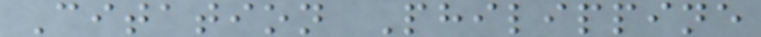Citation Philippine
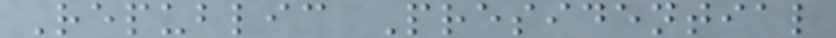Republic Presidential
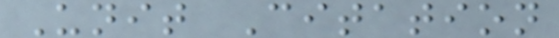Unit Citation
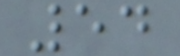54
